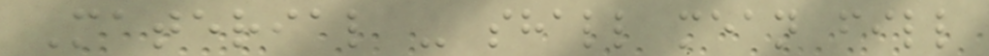Material - shall mean fill
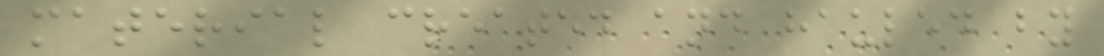material created and hauled by
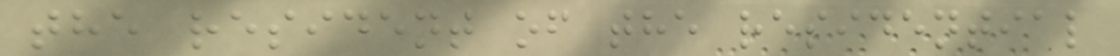the resident of the residential
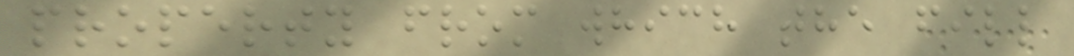property from which the fill
